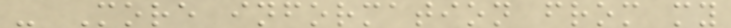- More information from my
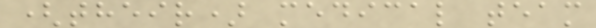(their) medical team
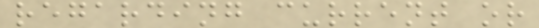regarding current or
